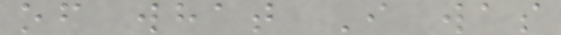of what I was
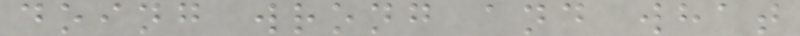doing wrong and what
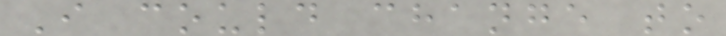I could change to
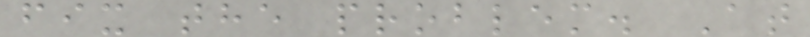fix the problem. At
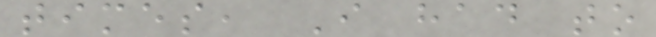times, I had to
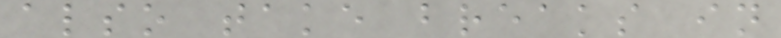also take breaks in
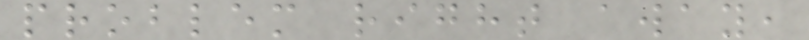problem right away,
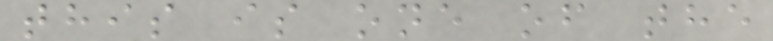this is one of the
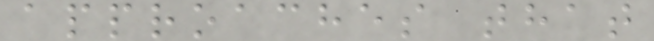approaches that
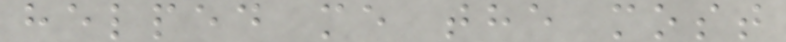helped me the most
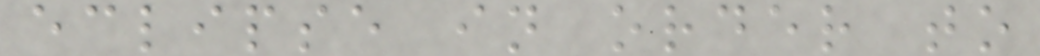eclipse in order to
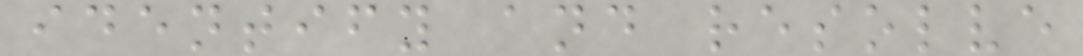identify and resolve
